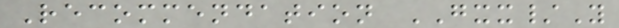Recommendation GXX/Y
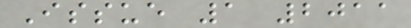Issue 1 2011
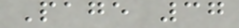Page 37
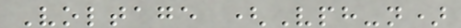Voltage (Vph-n)
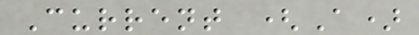Current (A)
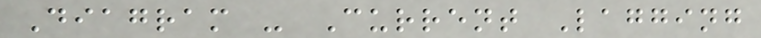Diagram - Current Lagging
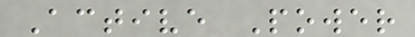Active Power
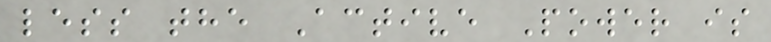less the Active Power is
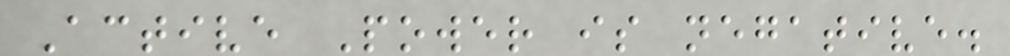Active Power is negative.
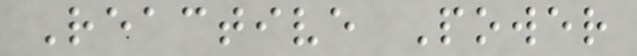Reactive Power
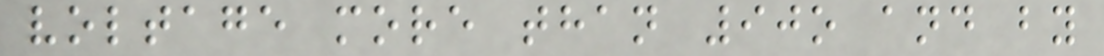voltage more than 90o and by
